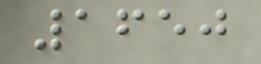1650
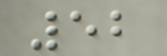52
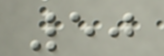50
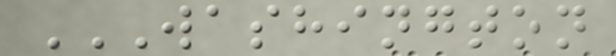WASHINGTON
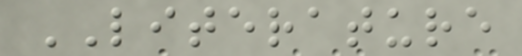LITERATURE
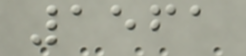1561
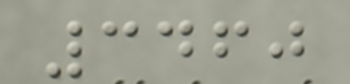3460
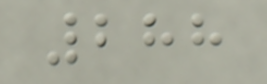288
